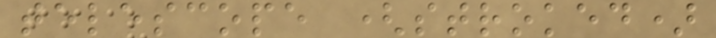telescope (stroked)
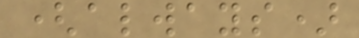(always)
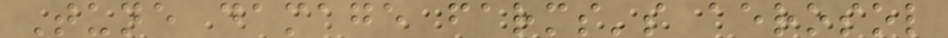Tune damage farms's aerosol
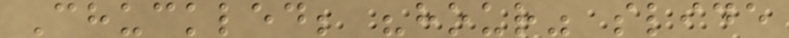Chuckled; "hour" slide
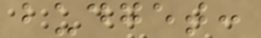budget:
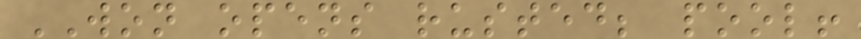WON opens rusted; pool!
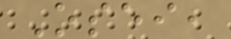Osei,
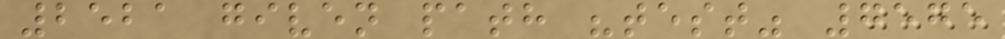2521 given path "test" 7575
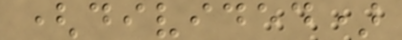(divided)
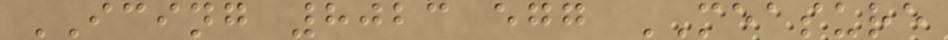ICING 8023 egg MEASURE
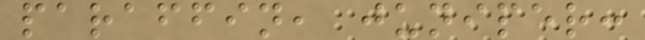paraffin, juniper:
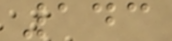143
